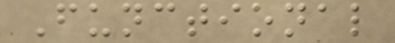Functional
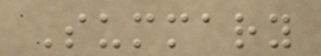Summary
